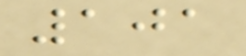101
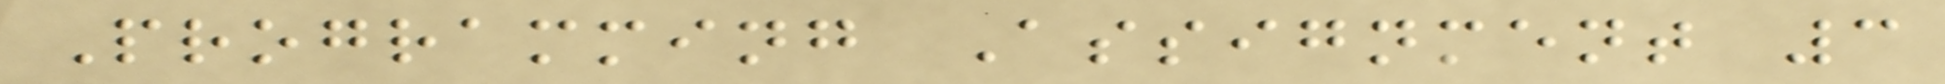Programming Assignment 3
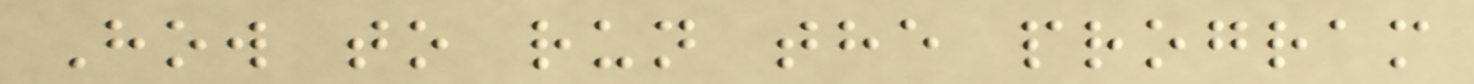How to run the program
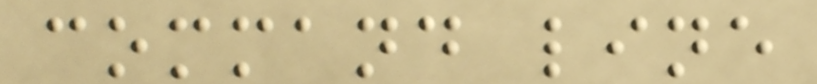command line
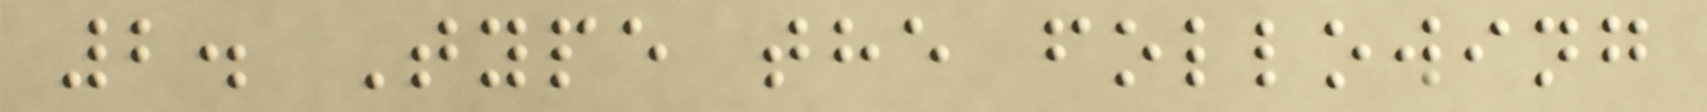2. Type the following
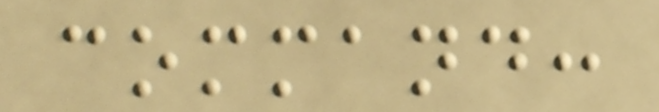command:
